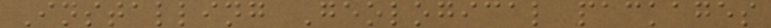Installing Geological packages
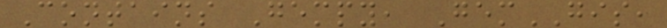Contains Gempy, GemGIS,
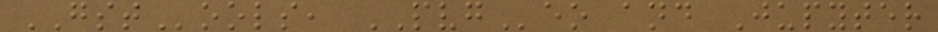GSTools, PVGeo and Jupyter
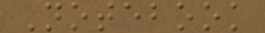Notebook
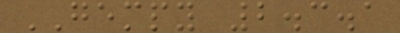GEMPY 2.3.1
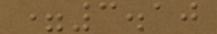=3.10
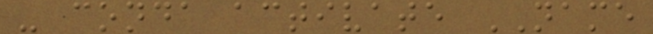- conda activate NAME
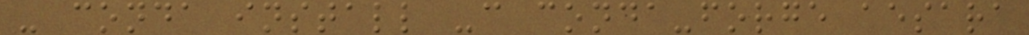- conda install -c conda-forge aesara
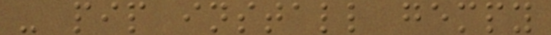- pip install gempy
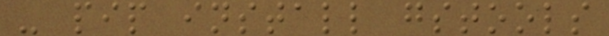- pip install gstools
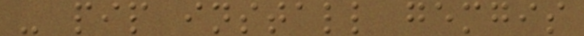- pip install gemgis
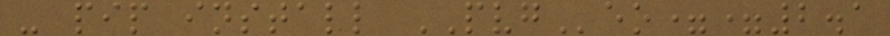- pip install PVGeo==2.1
